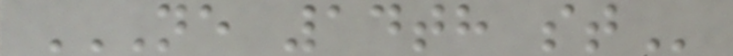NE 14TH ST
